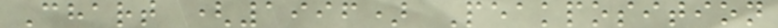Chart (1996) Peakposition
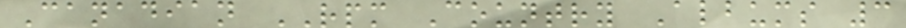Canadian RPM Country Albums 3
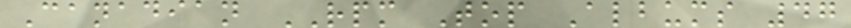Canadian RPM Top Albums 47
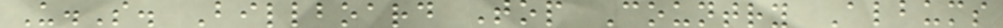U.S. Billboard Top Country Albums
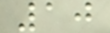10
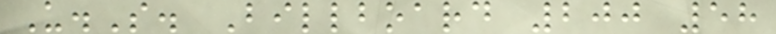U.S. Billboard 200 58
